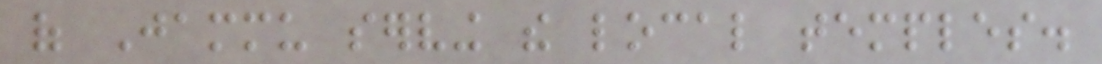of Jammu serving the local temples.
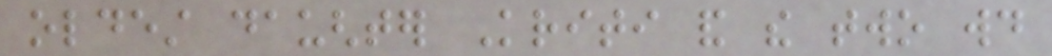oldest daughter Kriti and the two would
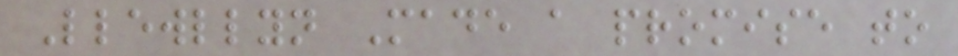Llewllyn Made a promise to
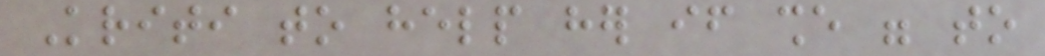Kriti to help her if she were to
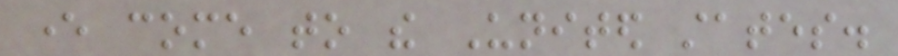ever come to the United states.
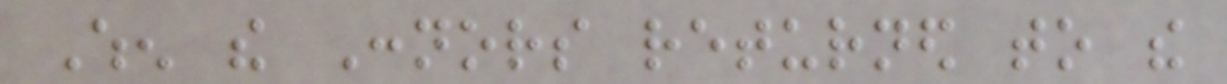When the Connors returned to the
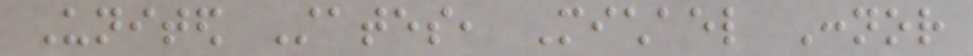United States, Michael Connor
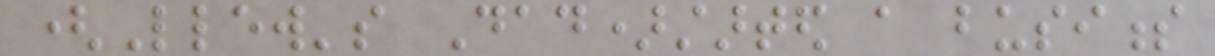(Llew's Dad)started a business
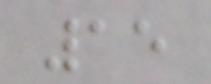15
